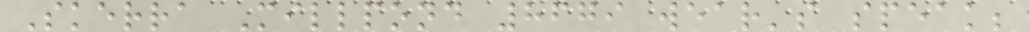Skerra Millpond 8679 wear's speak;
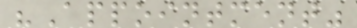"Appointment"
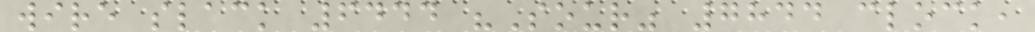wire slack 6444 "Sour" 7844 clock,
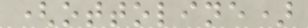(ottoline)
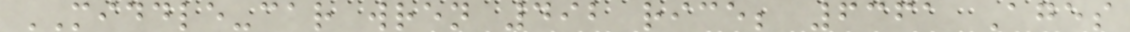MIDDLE-car wren 492 rice; 6361 Ages
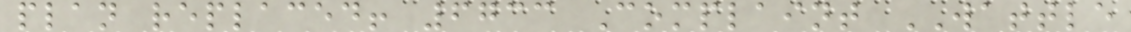plan replaced! 6733 Complaint WATTLE
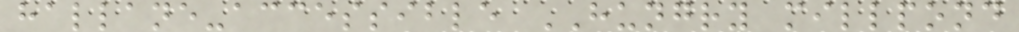hallane-accessible HUNGRY millpond
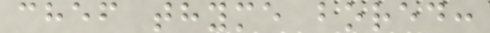chef thyme bored:
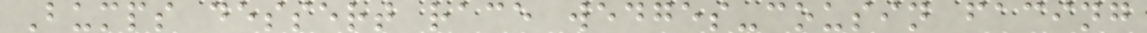Bumps dessert race wedges-cousin facing
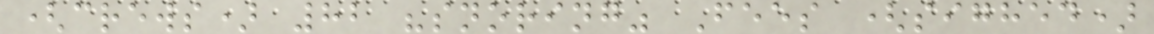(crews) 82 "snoring" Fees (sighed)
